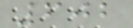602
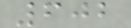602
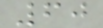60
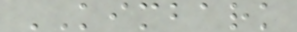KIMBARK
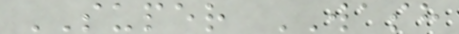SUPER WASH
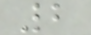2
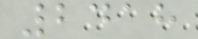2418
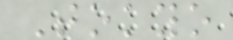Tokyo
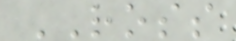ROSS
